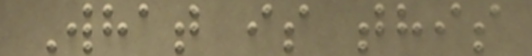What is this
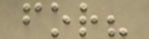for?
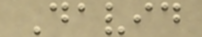David
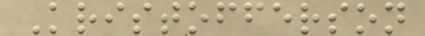Kristofferson
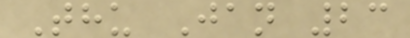Thu Jan 23
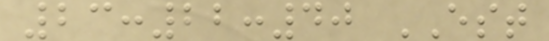23:22:40 EST
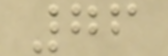76
